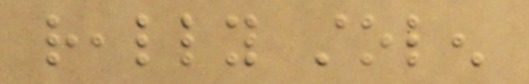really stolen
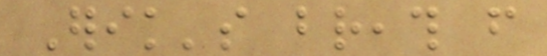Erik's breath from
